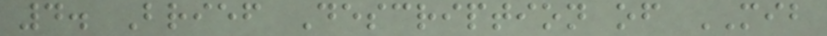4. Brief Description of MIB
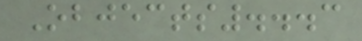Objects...3
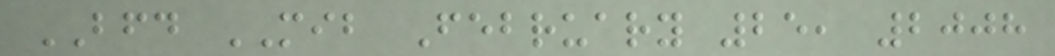BFD MIB February 25, 2008
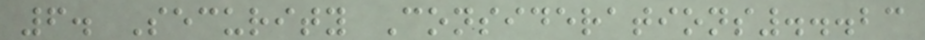6. Security Considerations...23
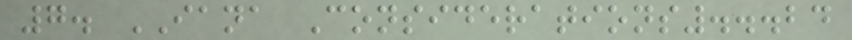7. IANA Considerations...24
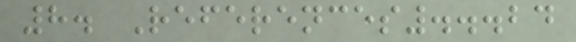8. References...24
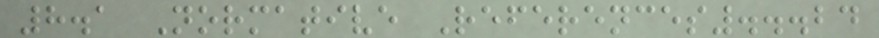8.1 Normative References...24
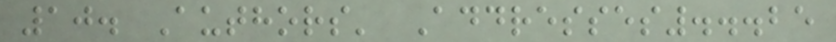10. Authors' Addresses...25
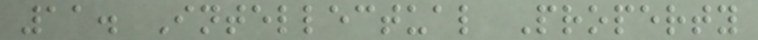11. Intellectual Property
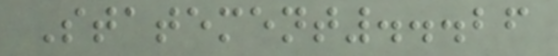Statement...26
